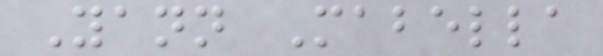Yann Mabella
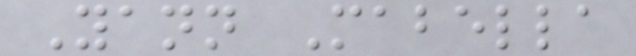Yann Mabella
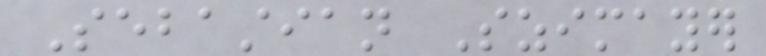Sebastian Szimayer
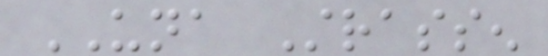UNA Strassen
